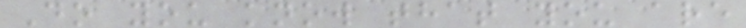Do you know that you are
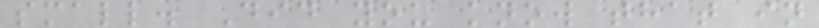small. Did you know that in
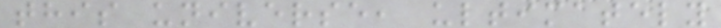this universe, ultimately
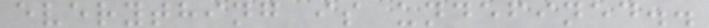everything is undefined..
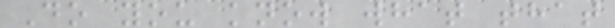Do you know what that
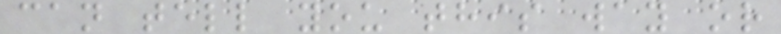can tell you this way or
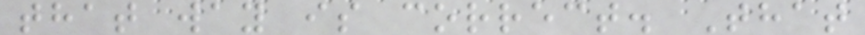that way is correct. That
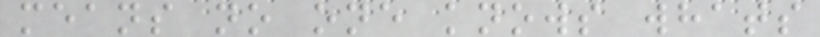means no one knows whats
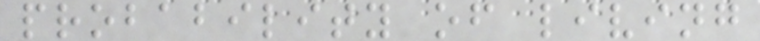probability of living
